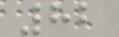82
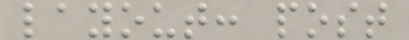layout: post
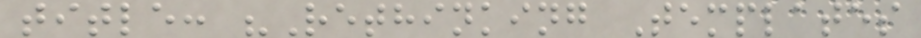title: "Rethinking Templates
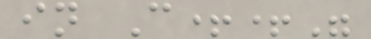in C++"
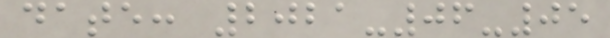date: 2021-06-05
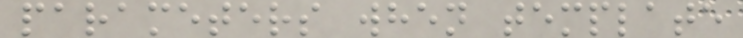parameters when template
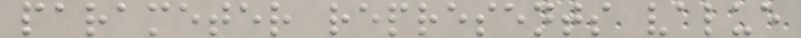parameter represents value
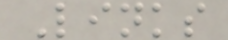Links
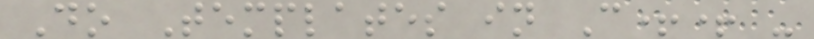Do Templates in C++ -
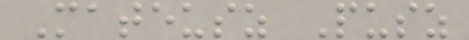Mateusz Pusz
